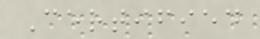Certified
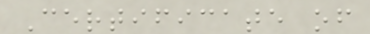Certificate of
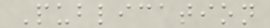Publication
